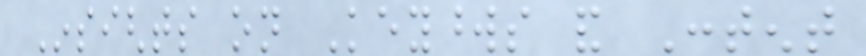Insights on Keywords and Content
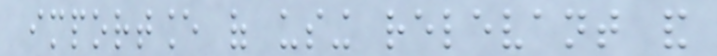importance of using relevant and
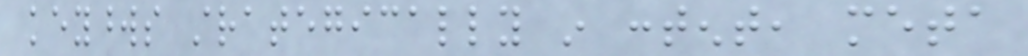keywords strategically in content, meta
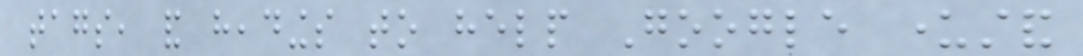tags, and headings to help Google understand
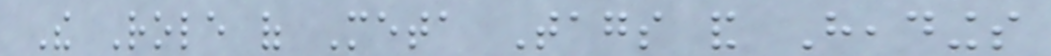The Role of Meta Tags and Headings
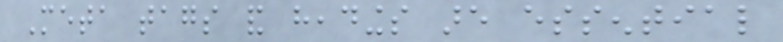Meta tags and headings are essential
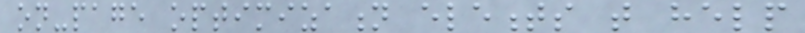on-page optimization elements that help
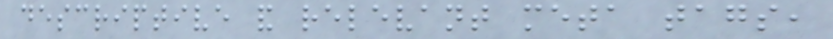descriptive and relevant meta tags,
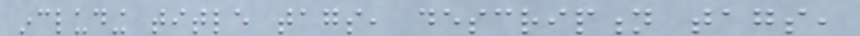including title tags, description tags,
